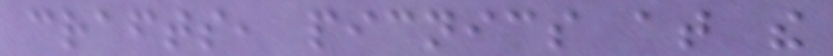crafts, picnics at the
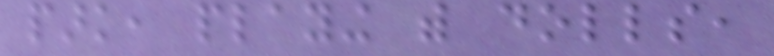park, playing with dolls,
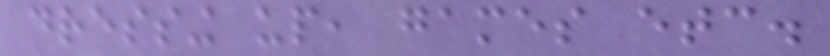dressing up, games etc.
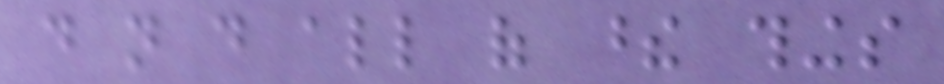do not do all of these things
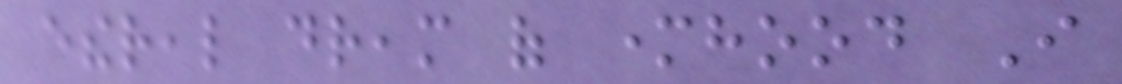ethereal dream of motherhood I
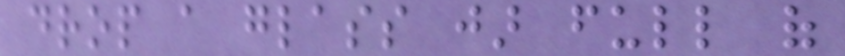drop a glass jar full of
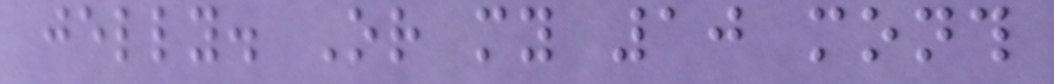jelly. Or my 10 month
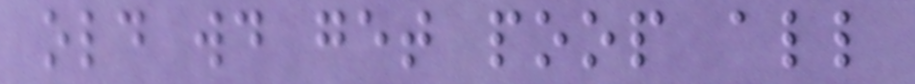old would get poop all
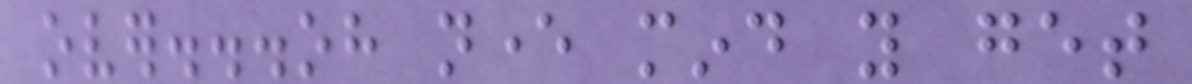over...oh never mind you get
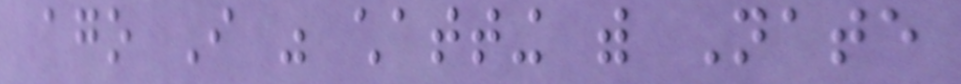ago I was chatting with Nate
